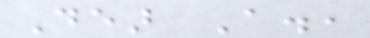Dear A.,
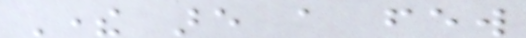There are a few
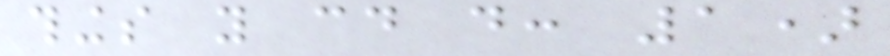things you could do: 1)
